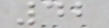42
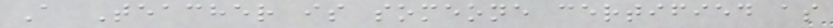A Teacher is someone certified as
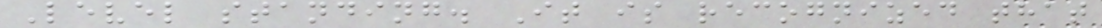Level standing. It is recognized that
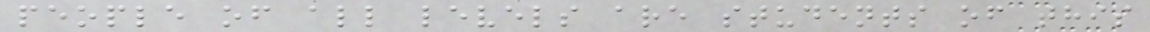people of all levels are students of this
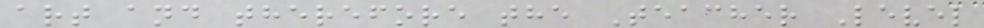art and therefore the Teacher Level
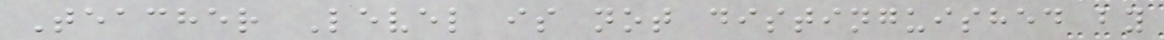Teacher Level is not distinguished by
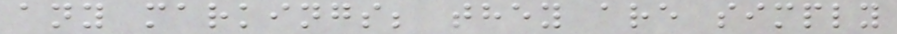any markings; they are simply
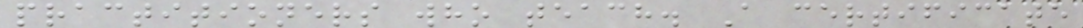practitioners who teach. A certificate
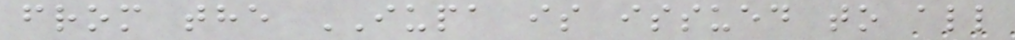from the IUPA is issued to all
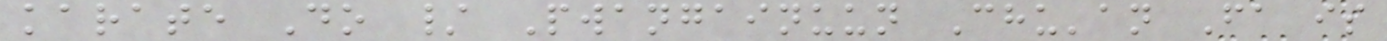karate Do / Pwangainuun Chu'an Fa is
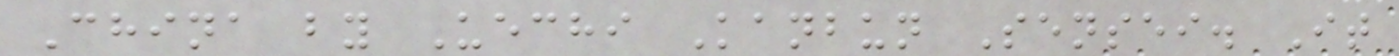China by Uechi Kanbun Sensei. It
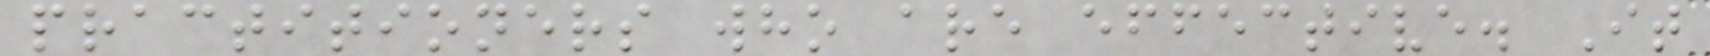practitioners who are effective. It
